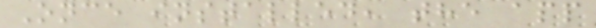Once installed, the app
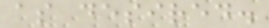as desired.
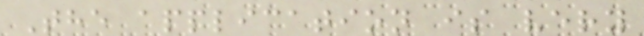The application is very
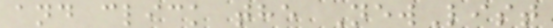and click the NewList
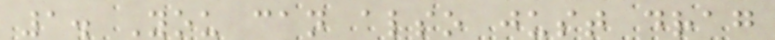1. You can also just drag
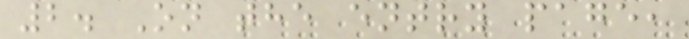2. On the entry page,
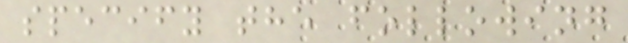specify the following
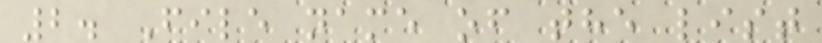2. File name of the list
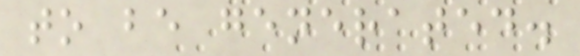to be generated.
